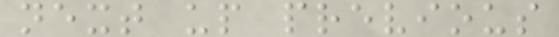next up previous
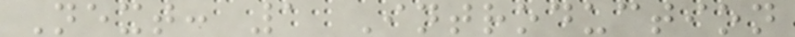Next: 1 Introduction
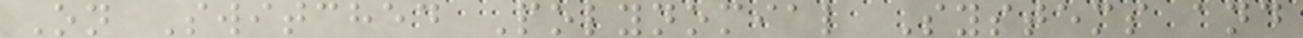On Switched Polynomial Systems and
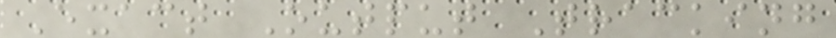Exact Output Tracking
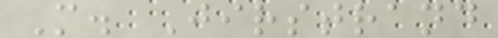M. Jirstrand
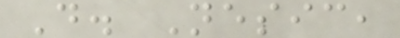D. Nesic,
